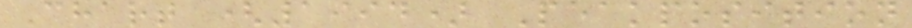Chart (1994) Peakposition
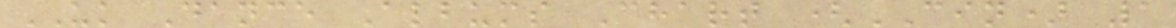UK Dance Albums Chart (CIN) 1
